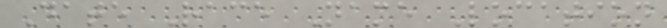Date Race Name Location
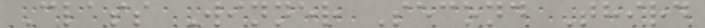Class Winner Second Third
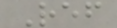Ref
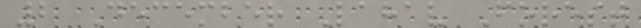2 December Lahav Forest
